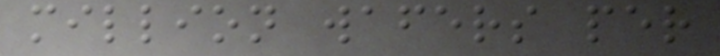million wafers per
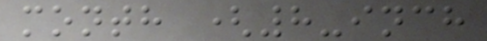month (8-inch
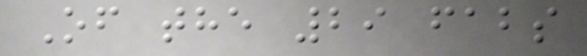Of the 29 fabs
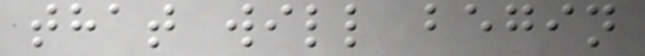that will begin
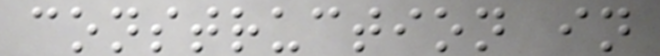construction in
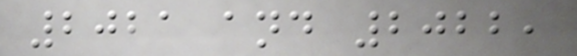2021 and 2022,
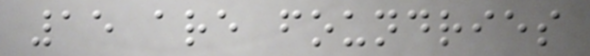15 are foundries
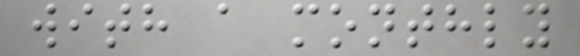with a monthly
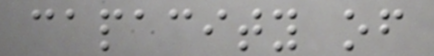capacity of
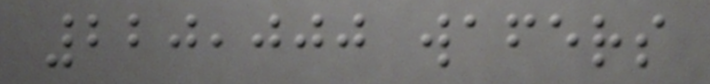220,000 wafers
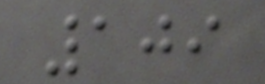109
